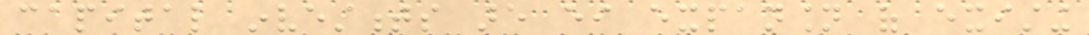capital investments are either expansion of existing
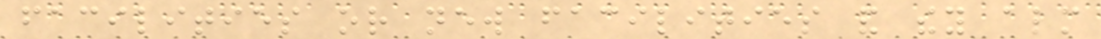facilities or new facilities and they almost
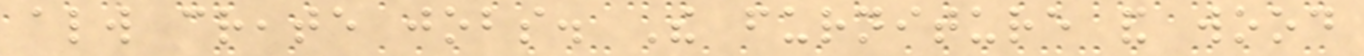always create jobs. The furniture and wood
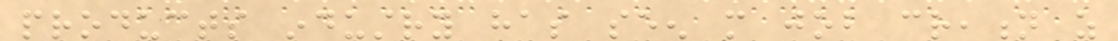products industry has seen more job creation as
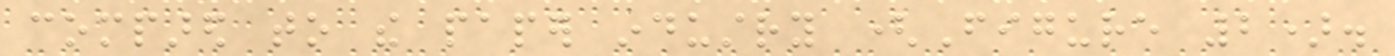compared to the paper industry (Figure 2).
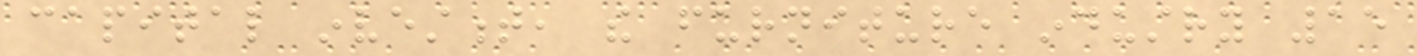capital investment, the furniture industry 15
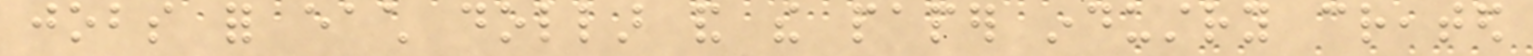jobs for each dollar and the paper industry created
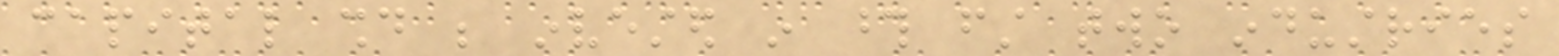capital should be invested in those first two industries
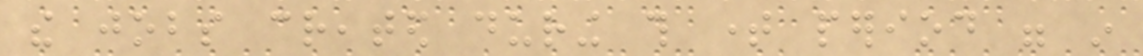the jobs created during this time period were in
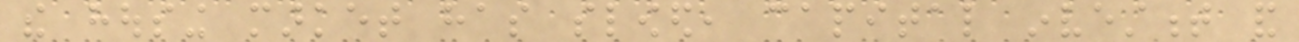the housing market has slowed, capital investment and
